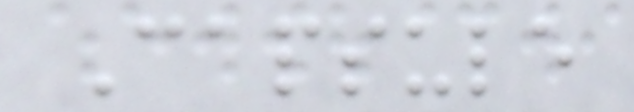Capsule
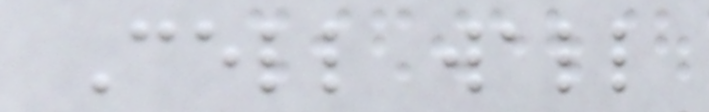Cell wall
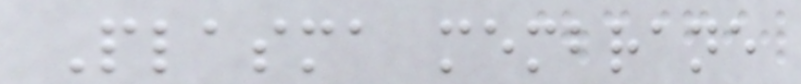Plasma membrane
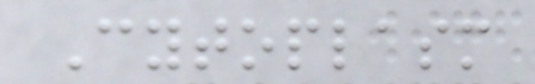Cytoplasm
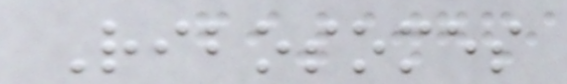Ribosomes
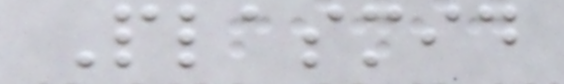Plasmid
